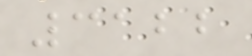3122
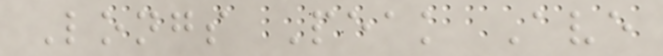Longs Peak Ave
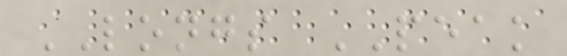LONGS PEAK
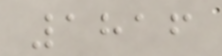1816
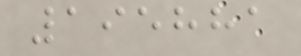195881
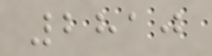2810
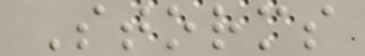Storms
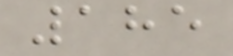185
